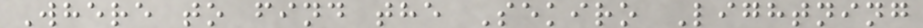Where to find the Sekiro Lightning
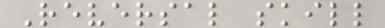Reversal skill
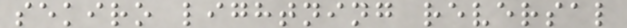sekiro lightning reversal
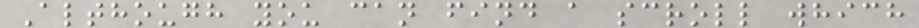Although you can find a scroll which
